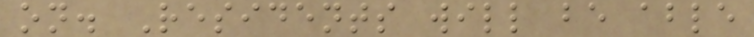on. Residents will be able
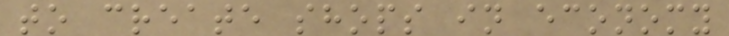to create shops in economy
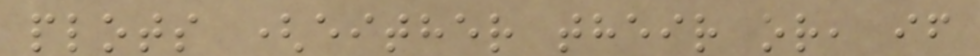plots (either their or, if
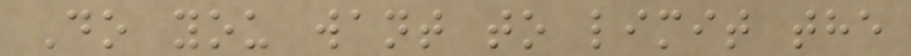Do you want to limit the
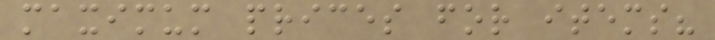maximum prices for items?
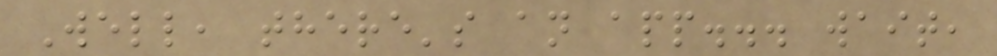Well, there's an app... wait,
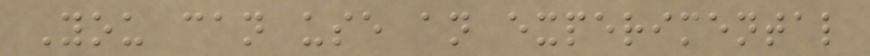You can use an experimental
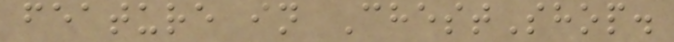feature in ChestShop.
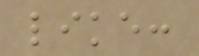like:
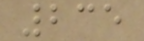235
